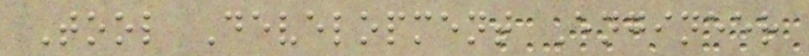Tool Development Engineer
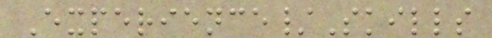Experience/Skills
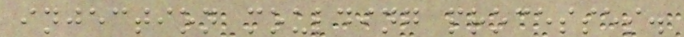injection moulding processes.
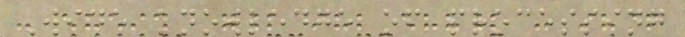Wide knowledge of processing
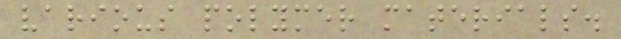various polymer materials.
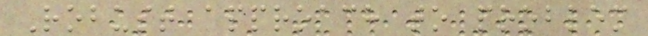Robust approach to problem
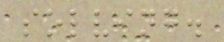solving.
